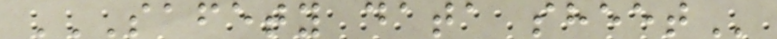SAFETY DATA SHEET
